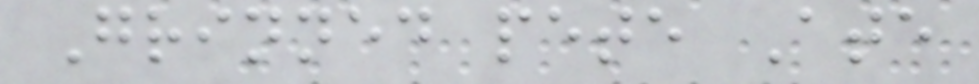Grinned pete Ate
